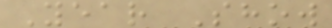Year Show
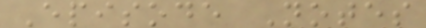Episode Notes
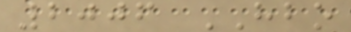2006 HBO
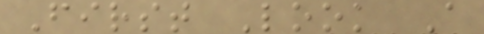First Look A
